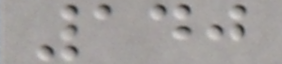140
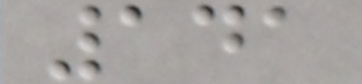141
